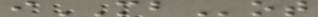iMBot
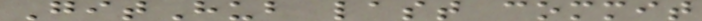GitHub last commit
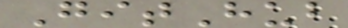GitHub
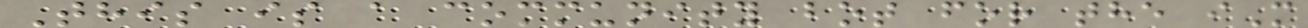This is a community bot for the iM
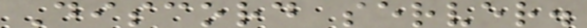Discord server.
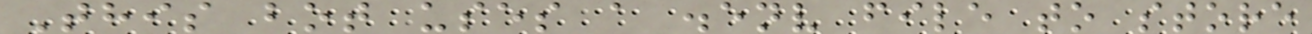This bot uses a .env file to store
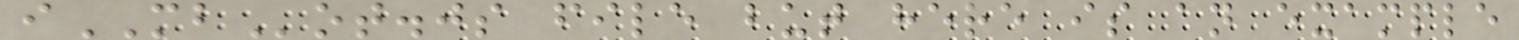iMBot.js file but here is an example
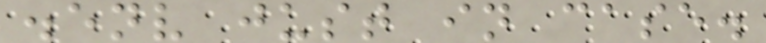.env just in case.
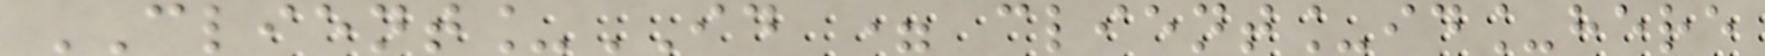CLIENT_ID = client_id_here
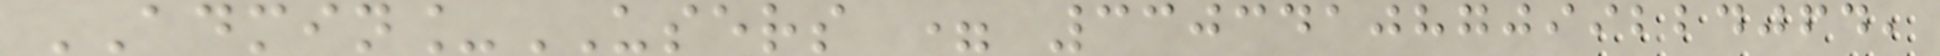ADMIN_USERS = 330341087099224064,
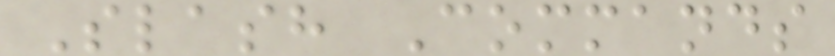Slash Commands
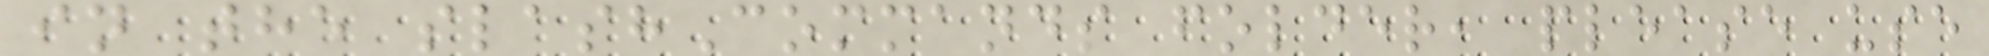in the slashCommands folder, please use
